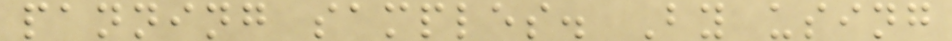panning samples. By using
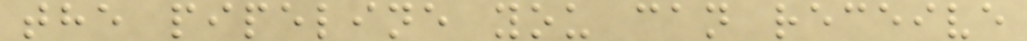the pipeline you can receive
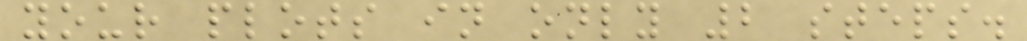your plots in only 2 steps.
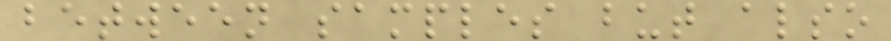between samples but also
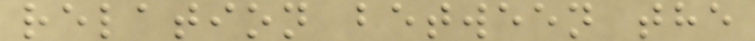relation between the
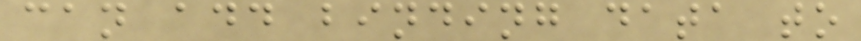can add binding data to
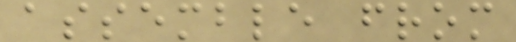assemble from
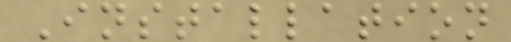Installation
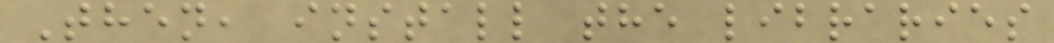Then, install the libraries
